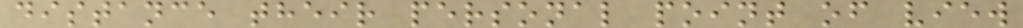distance their personal point of view
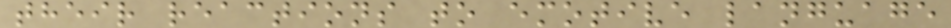their reactions to emotive language
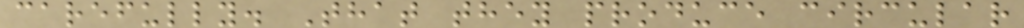carefully. That they produce circular
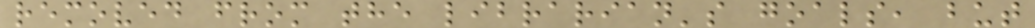removed from the librarian's goals, but
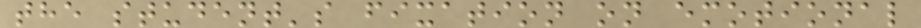the student's fixation on emotional
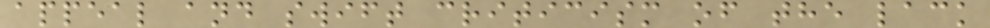appeal and swift criticism of the lack
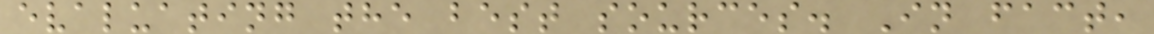evaluating the best sources. In fact,
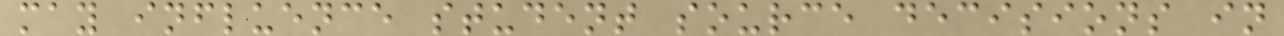may influence student source decisions in
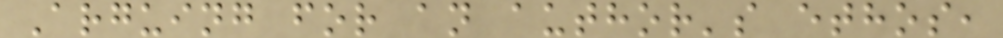Arguing for an author's ethos,
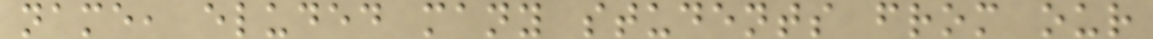name, eluded many students from our
